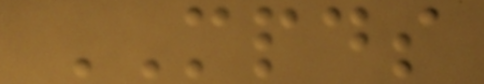MPDS
